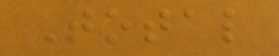Total
